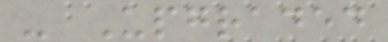- Upgraded
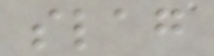slag
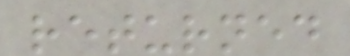returned
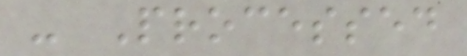- Processed
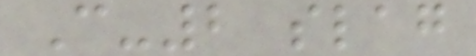C-2 slag
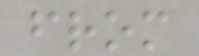from
